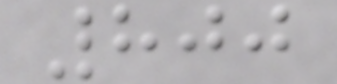800
